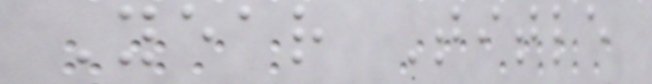Year Title
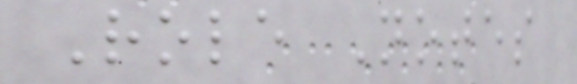Role Notes
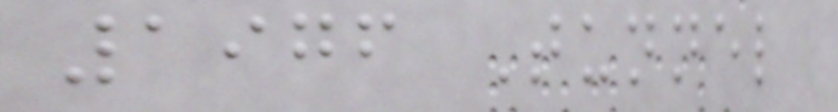1976 Tunnel
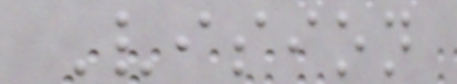Vision
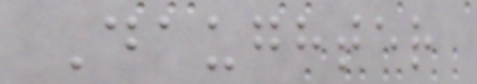Daughter
